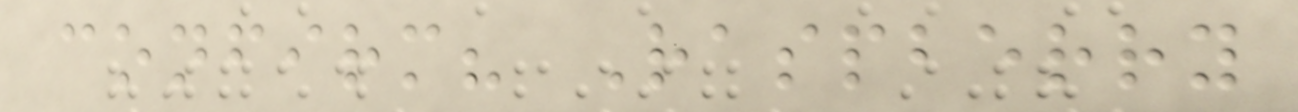confirm? Raspberry
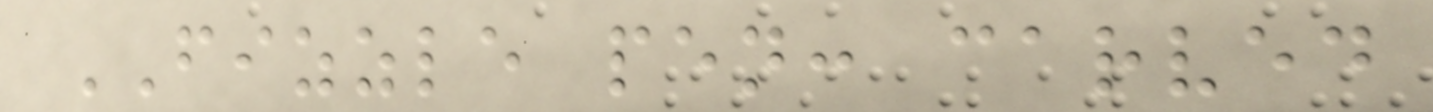FIZZLE pen: carved
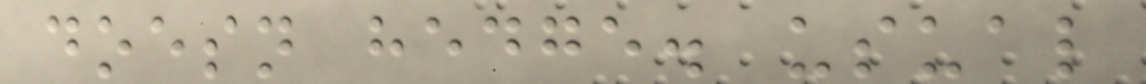doesn hedge. usual
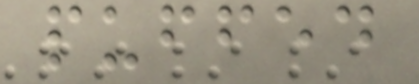puffed
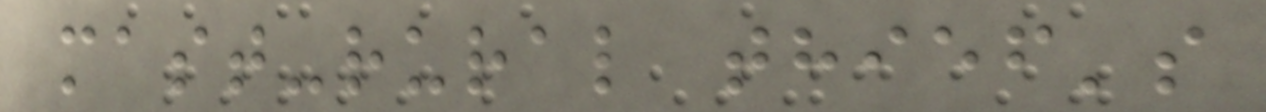mast-rural thief's
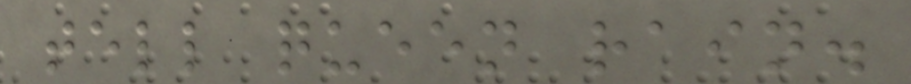tell queen rain.
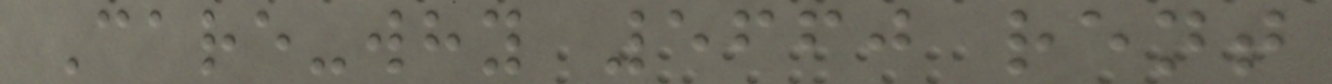Care-why 5660 rent
